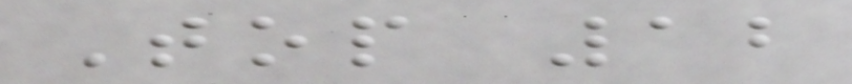Top 12
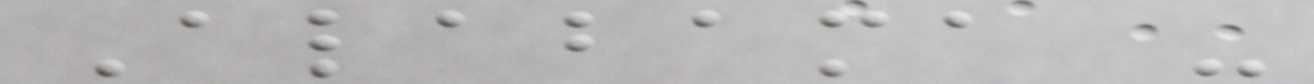Alabama -
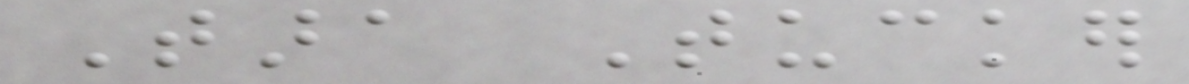Tara Tucker
